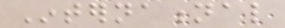International
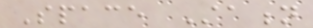Space Station
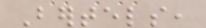Bertels,
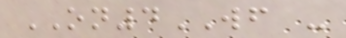ON4WF -
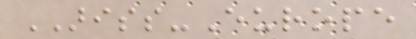ARISS-Europe
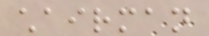chairman
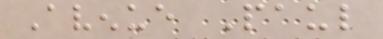Avenue Paul
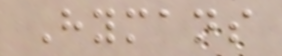Hymans
